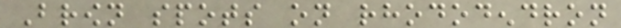Brown spots on rhododendron
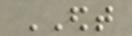EDT
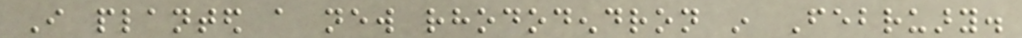I planted a new rhododendron in February.
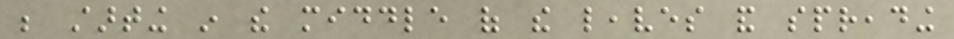be starting in the middle of the leaves and spreading
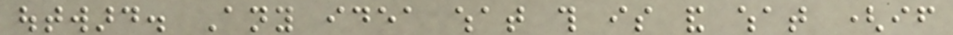outward. Any idea what this is and what (if
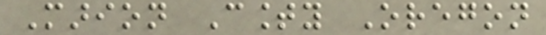Marion County Oregon
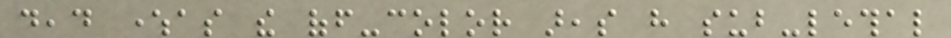dead whereas the off-color areas have sub-lethal
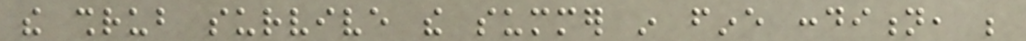the shrub survive the summer in fine condition, be
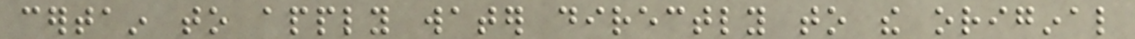certain to apply water directly to the original
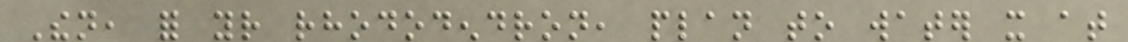Then, for your rhododendron, plan to water it at
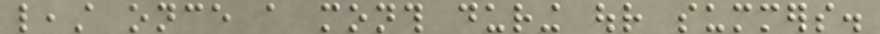least once a month during our summers.
